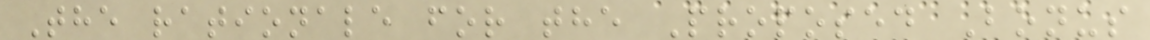The rationale for the Proposed Bonus
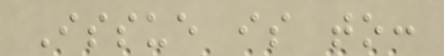Issue is to:
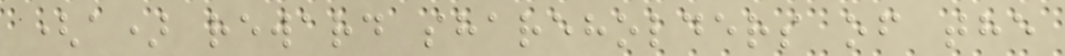(a) reward shareholders of the
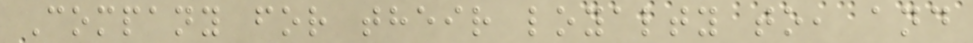Company for their loyalty to, and
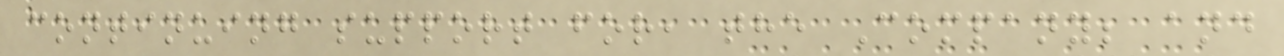continuing support for, the Company; and
